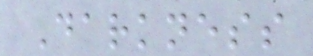Darkness
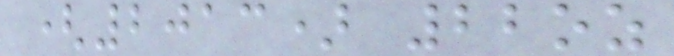(2013) 22oz
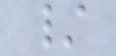/
